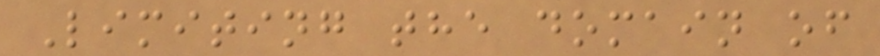Limiting the domain of
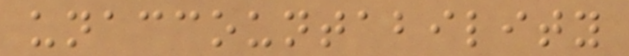unaccountability
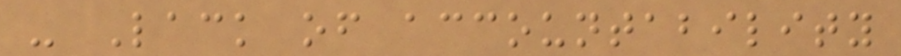- Lack of accountability
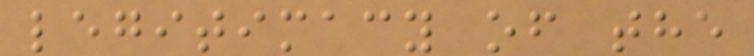legitimacy of the
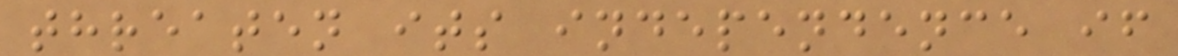threaten its independence if
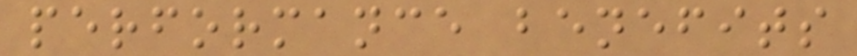performance benefits
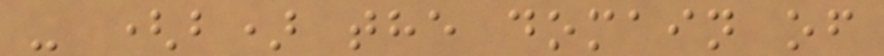- (b) the domain of
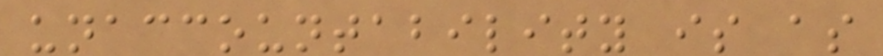unaccountability is as
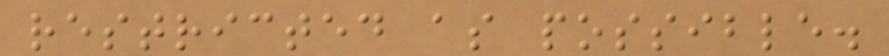restricted as possible.
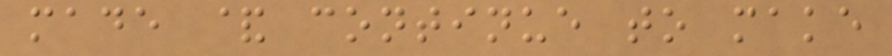made & continue to make
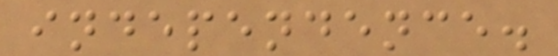independence.
